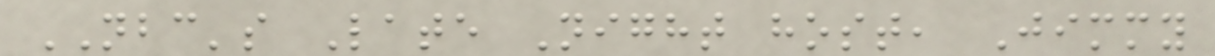NBC's Late Night host, Jimmy
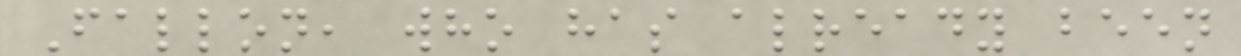Fallon, who has already been
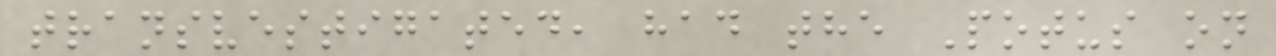transvestigated, had the Potus on
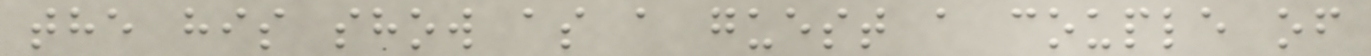the his show as a guest a couple of
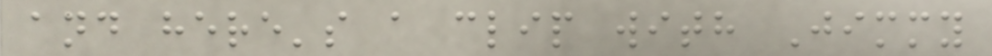and here's a clip with Jimmy
